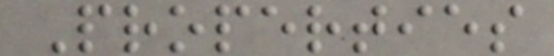Properties
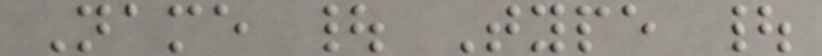Name | Type |
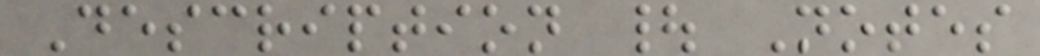Description | Notes
